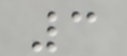3
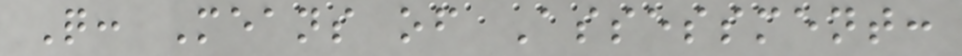Q: Means of Assessment:
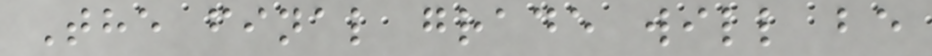The final grade will be
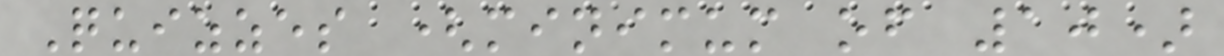Quizzes (minimum of 10)
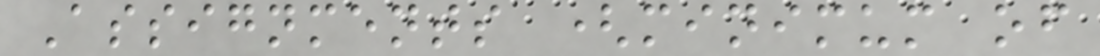Assignments (minimum of
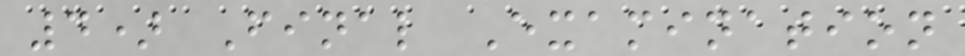4) Final Examination
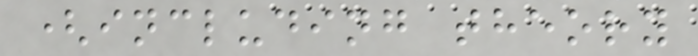(including theory
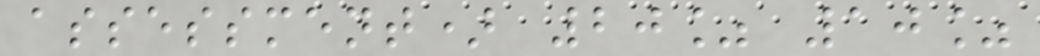assessment) 20% 10%
